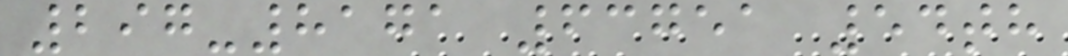297-8171 63751 54th
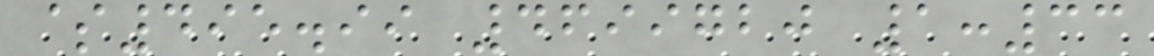$495.99 4699720 1:33
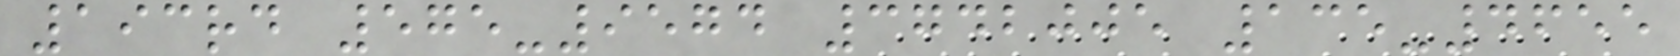193rd 575-9574 3742005 135-4655
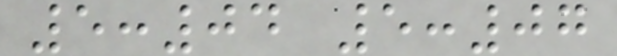5:04 5:07
